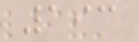193
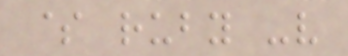$ ruby -v
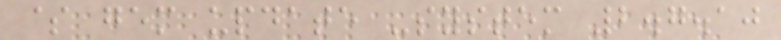$ gem update -system 2.7.10
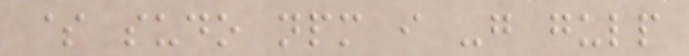$ sudo npm i -g gulp
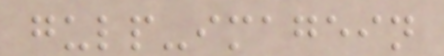gulp-imagein
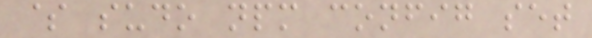$ sudo npm config set
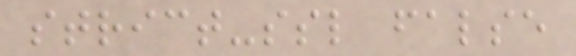strict-ssl false
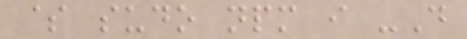$ sudo npm i -D
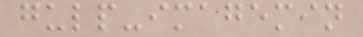gulp-imagemin
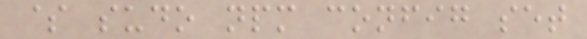$ sudo npm config set
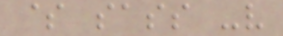$ sass -v
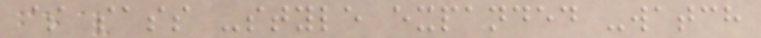$ sass -style expanded -watch
